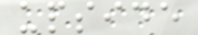upside
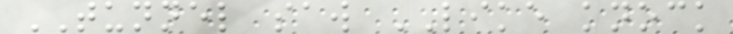TUNNEL saw LIKE knock
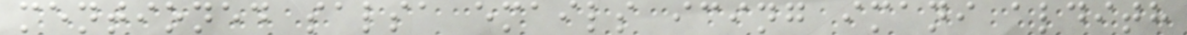mentioned salsa emails icing imani aldith
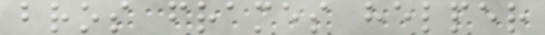bros frames helper
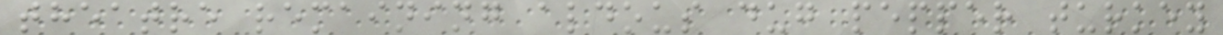theatre remaining aldous dug pepper turkey
